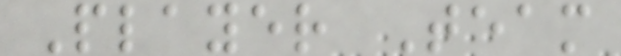Player Team
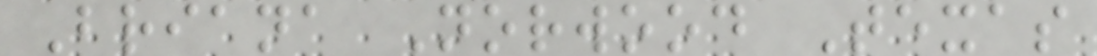Briana Norwood Texas
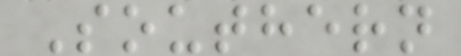Southern
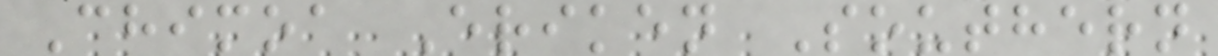Chimoa Eriken Southern
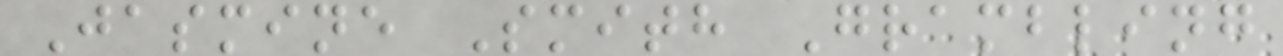Jasmine Smith Grambling
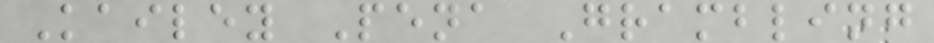Kailey Pena Grambling
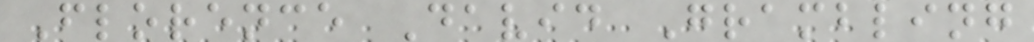Florence David Grambling
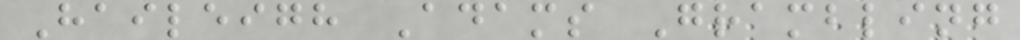Haileigh Adams Grambling
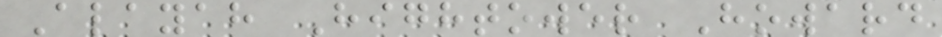Alayah Hightower Howard
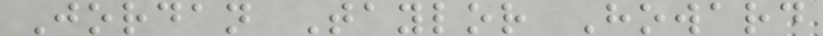Jordan Taylor Howard
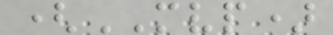(MVP)
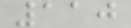110
